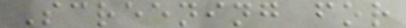Screening for
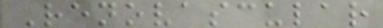Renovascular
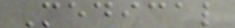Medical
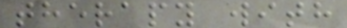therapy with
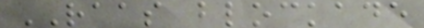RAAS blockade
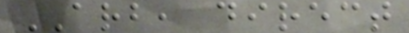ARB, direct
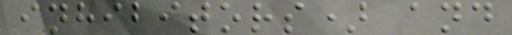inhibitors) and
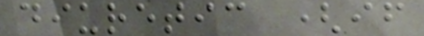diuretic (if
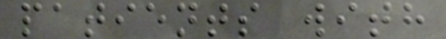patients with
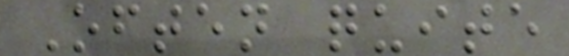Often quite
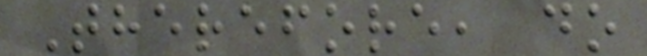Therefore, do
